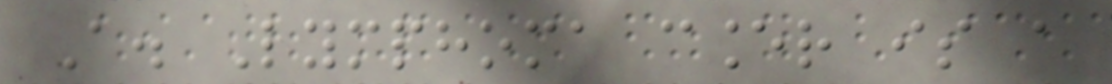A. Lymphoma cancer is a
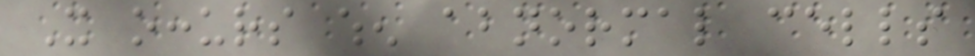It occurs when abnormal cells
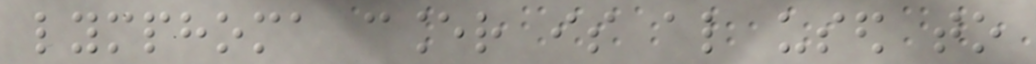lymphoma cancer is also used to
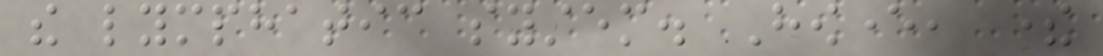the lymphatic system. However, there
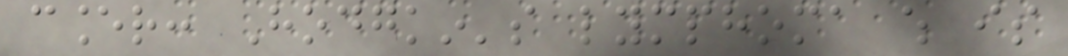cancer: Hodgkin's lymphoma which is
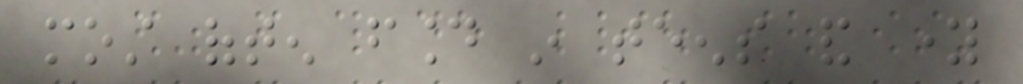most often found in teens and young
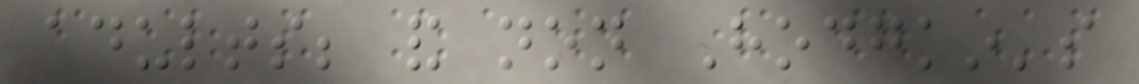adults; and non Hodgkin's
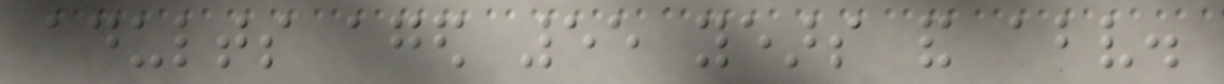adults aged 55 years and above.
